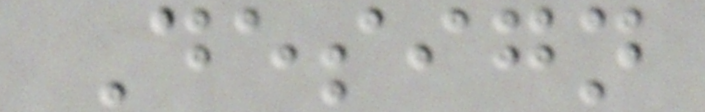Design
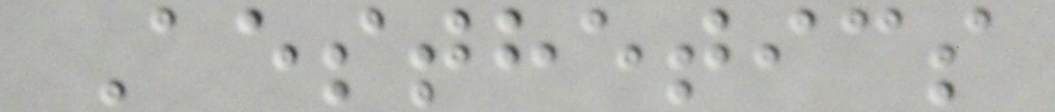Aesthetics
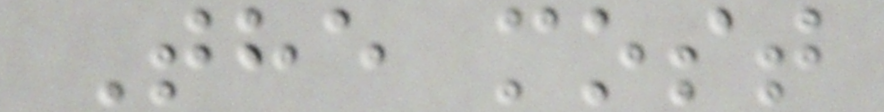The most
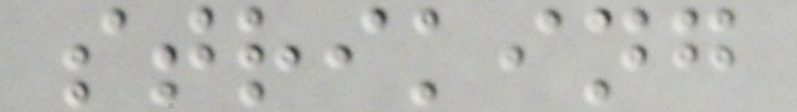striking
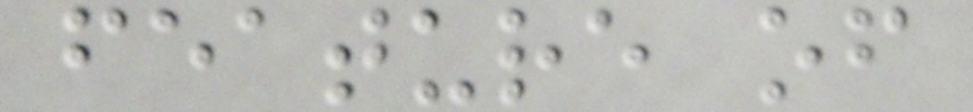feature of
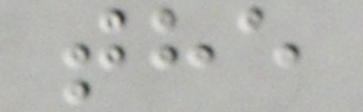the
